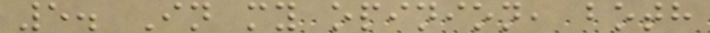5. In my opinion, both
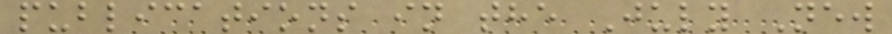publications in the July New
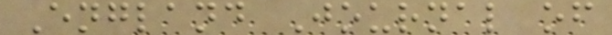England Journal of
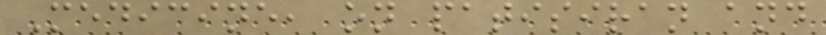Medicine, on patisiran and
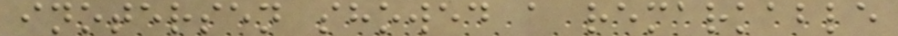inotersen showed a remarkable
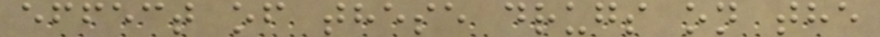effect of these drugs on the
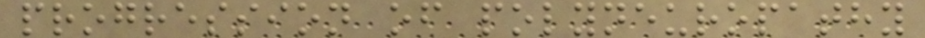progression of polyneuropathy
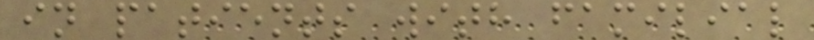in patients with familial
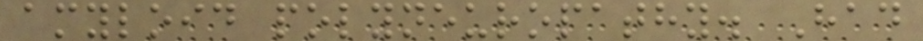amyloid polyneuropathy. Had
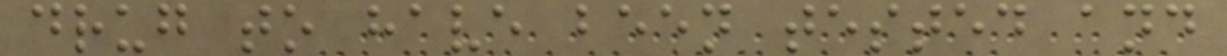drug to have been tested and
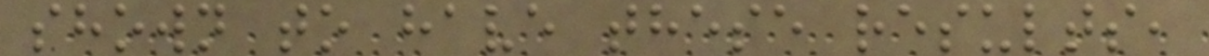shown to have these results,
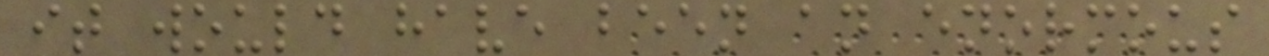it would have been an enormous
